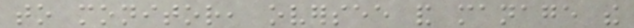to monitor, oversee and manage the
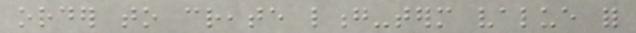order to create long-term value for
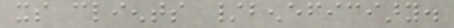its clients /beneficiary.
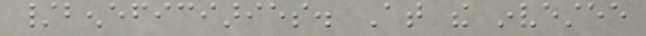/beneficiaries. At the investee
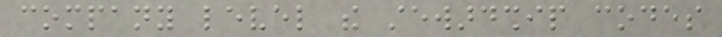company level the stewardship codes
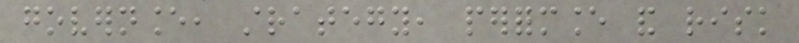governance, strategy, performance and risk
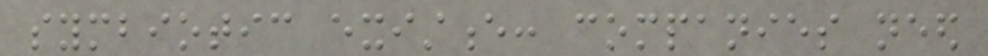symbiotic existence: companies need
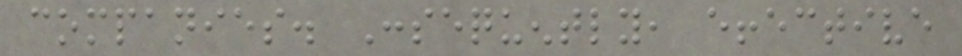companies. Consequently, effective
